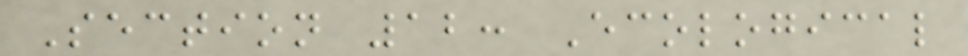Section 12: Ecological
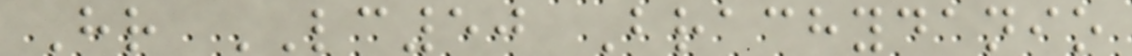Hr LC50 Brachydanio
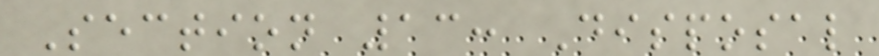Section 13: Disposal
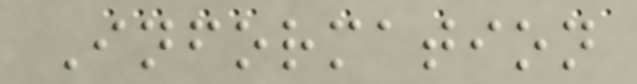Information
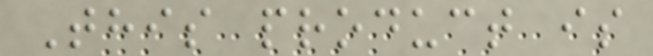This product is
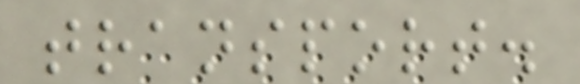transport.
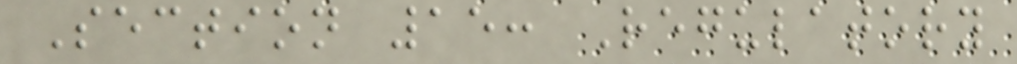Section 15: Regulatory
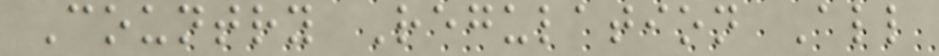Country Regulation All
